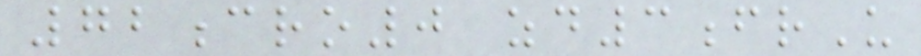72cro0 zd3frU
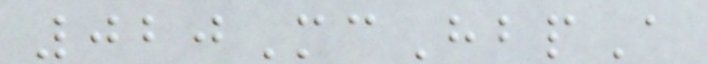020McHbpA
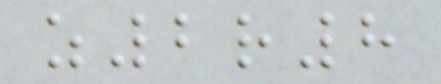z2r8
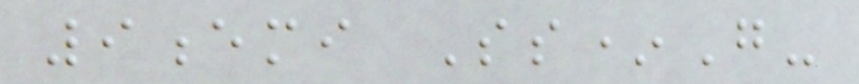9emi Ss*G-
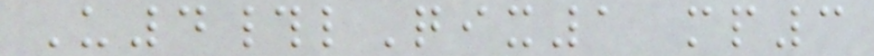U4#lQix1 mp3
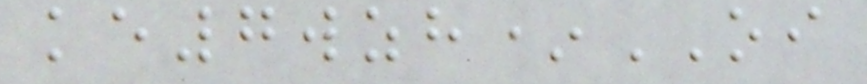ke7wzh*OI
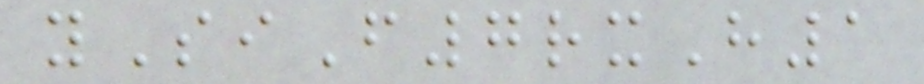ySiF7rxH1
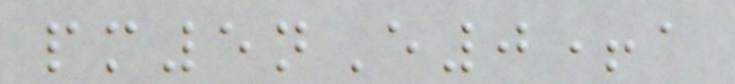pm5nE0+a
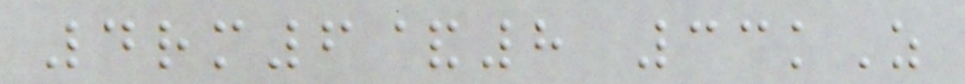4rm6&8 33kZ
